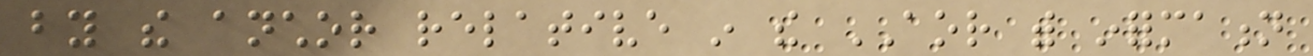by the anchor relative in the AOR with information
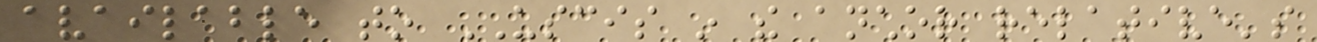available to USCIS in the anchor relative's
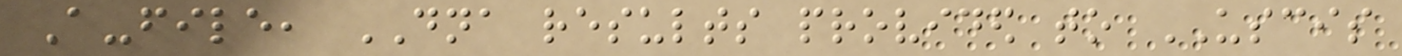A-file, DNA results provided to USCIS
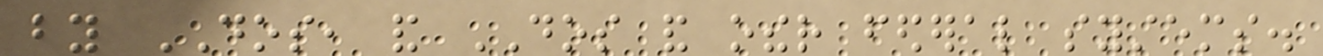by DOS, and DOS and other federal systems.
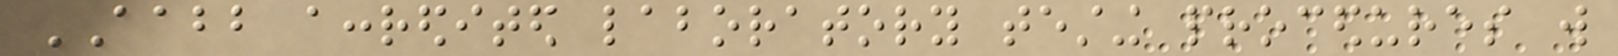AABB accredited laboratory testing procedures will
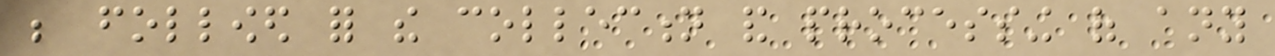be followed for the collection and processing of any
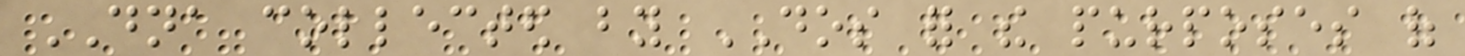DNA collected by DOS for the purposes of
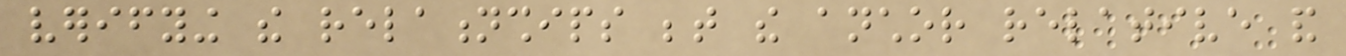verifying the relationships between the anchor relative and
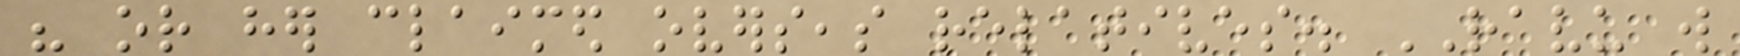his or her claimed overseas relatives. RAVU will
